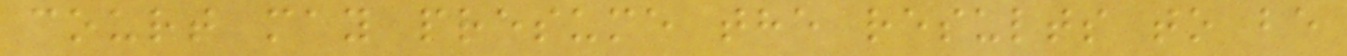court may presume the results to be
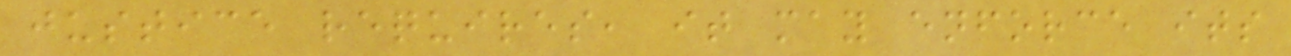justice requires, it may enforce its
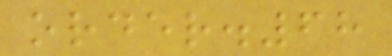order.68
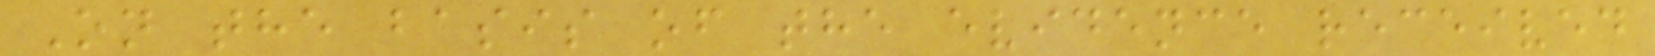On the basis of the evidence received
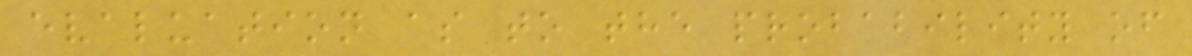evaluation as to the probability of
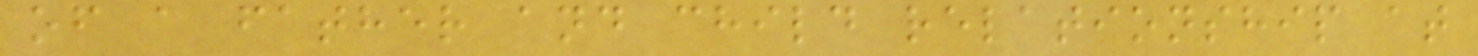of a father and child relationship at
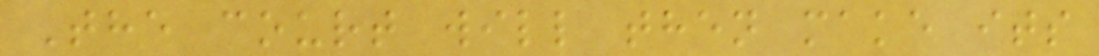The court will then make its
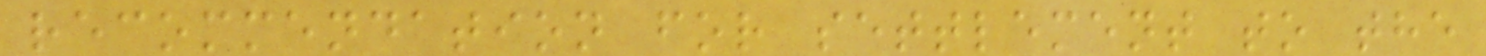recommendation for settlement to the
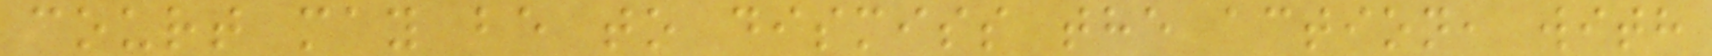court may be to dismiss the action, with
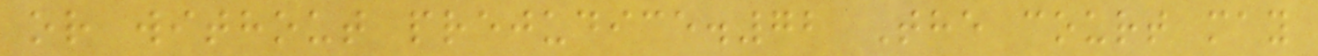or without prejudice.72 The court may
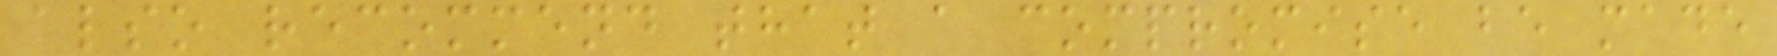also recommend that a compromise be made
